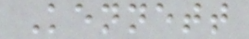Kennett
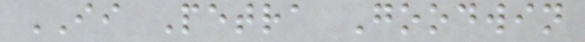II Petra Goodwin
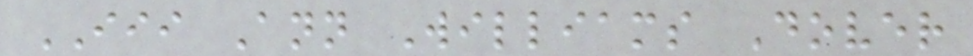III Ann Williams Dover
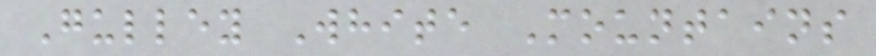Gulley White Mountains
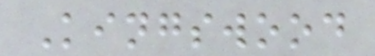Kingswood
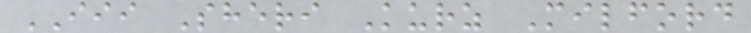III Sheri Kurz Milford
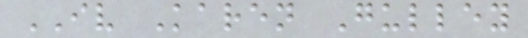IV Karen Gulley
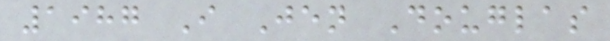1987 I Jen Douglas
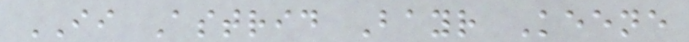II Astrid Bayr Keene
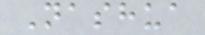Nashua
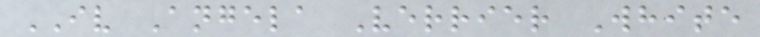IV Angela Verrier White
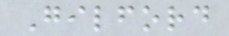Gilford
